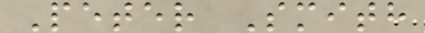Peter Smith
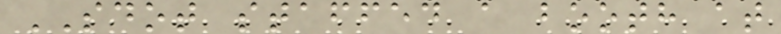SDOT staffed a booth at
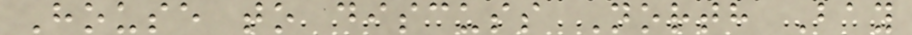House to discuss North Bay
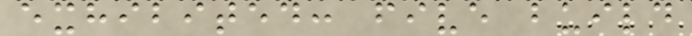exhibited: five build
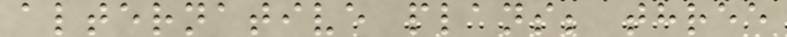alternative plans; three
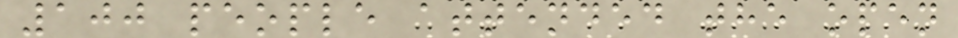100 people attended the open
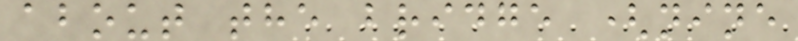about the bridge (nine
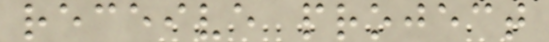receive project
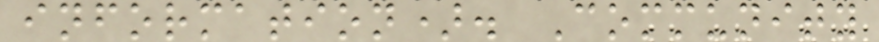information). Community
